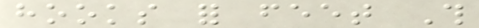hooks for feet This
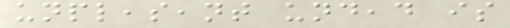unpleaseant undead is
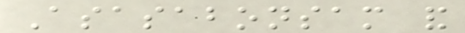Asasabonsam and
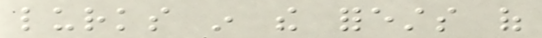lurks in the forests of
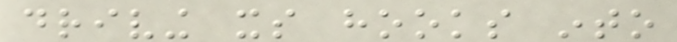driving its hooks into
